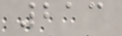213
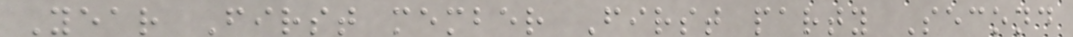Year First member First party Second
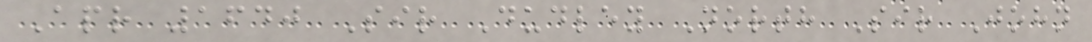Apr 1640 Sir Dudley North Sir John
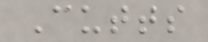Cutts
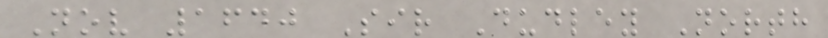Nov 1640 Sir Dudley North
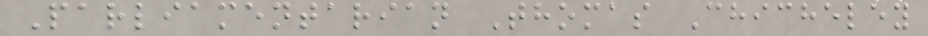Parliamentarian Thomas Chicheley
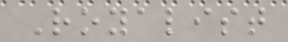Royalist
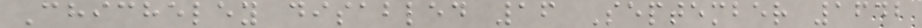Chicheley disabled 16 September 1642
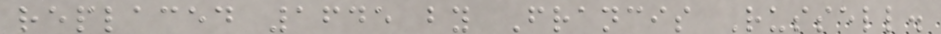replaced 1645 by Francis Russell.
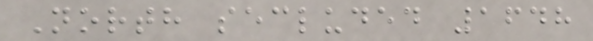North secluded 1648
